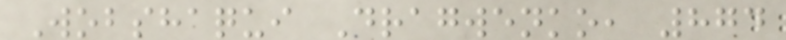Wobshaqui Dragwenko, 874
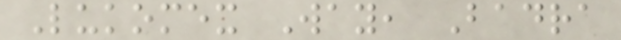Lukomex Way, Badra
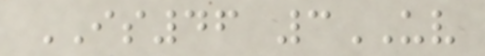IS46 3UV
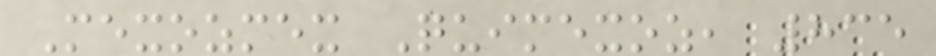Mexozmex Quimexoz, 835
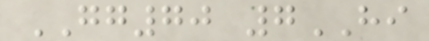GG70 7HI
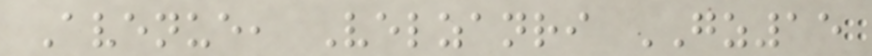Avenue, Velzanri GZ15
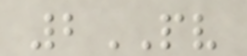2PV
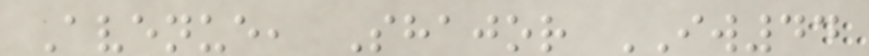Avenue, Shajor IW44
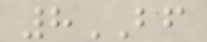8BF
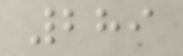289
